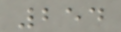254
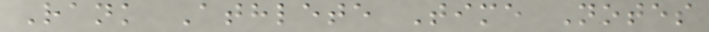Rank Athlete Time Notes
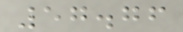57.76
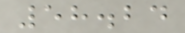58.24
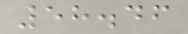58.46
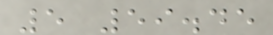5 59.45
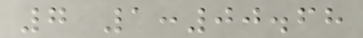7 1:00.68
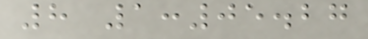8 1:05.27
